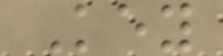Key
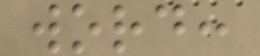word:
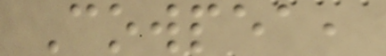Cowpea,
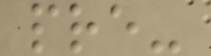pre-
